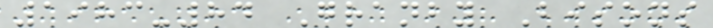1983-84 Granby Bisons
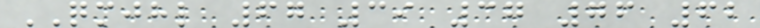QMJHL 67 39 37 76 62
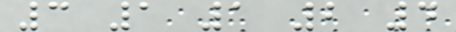3 1 1 2 4
